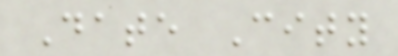Date City
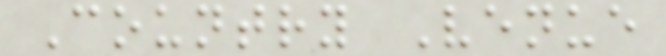Country Venue
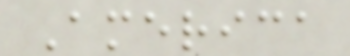America
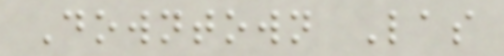Downtown Las
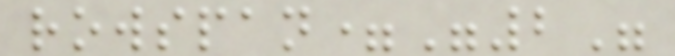rowspan="2"
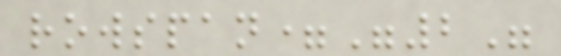rowspan="2"
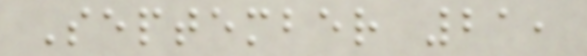September 21,
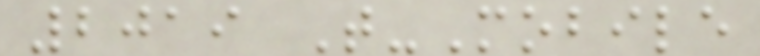2019 T-Mobile
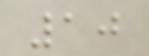10
